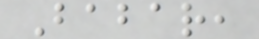Babar,
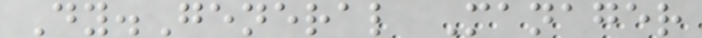Dy.General Manager
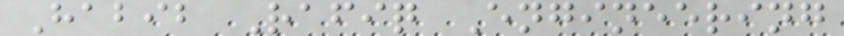Habib Rafiq Engineering
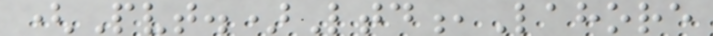(Pvt.)Ltd,Lahore
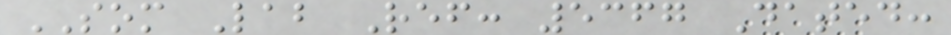SOM Lab Ref: 5367 Dated:
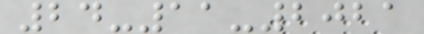24-11-2021
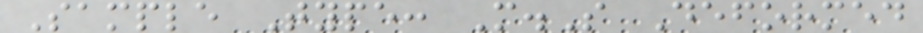Sample Type: M.S Deformed
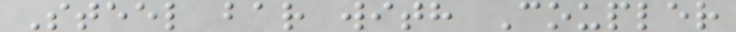Steel bar with Coupler
